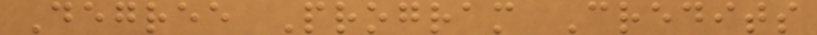Degree Program Credits
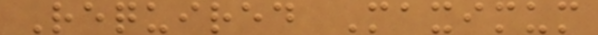Required Maximum
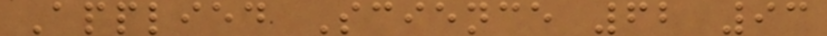Applied Science 62 93
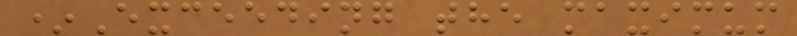*Exceeding the maximum
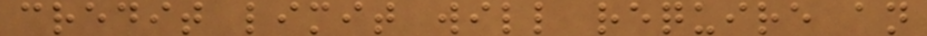credit limit will require an
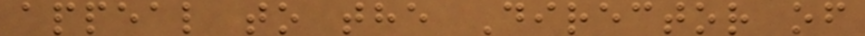appeal to the Director of
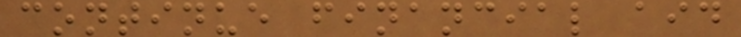continue financial aid
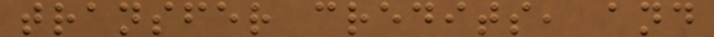transfer credits, and
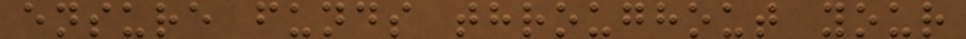ensure funds throughout your
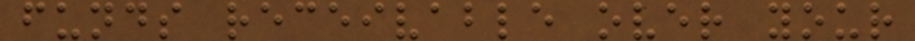funds receivable over your
